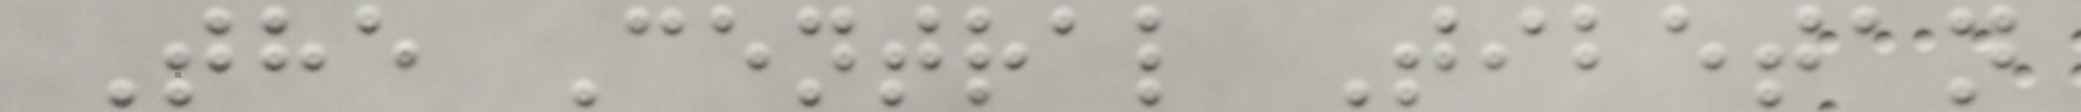The Central Tibetan
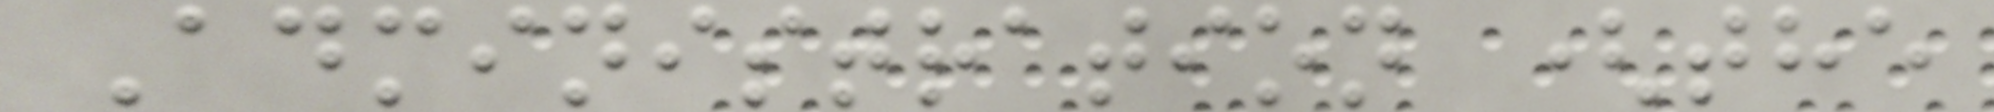Administration (the
